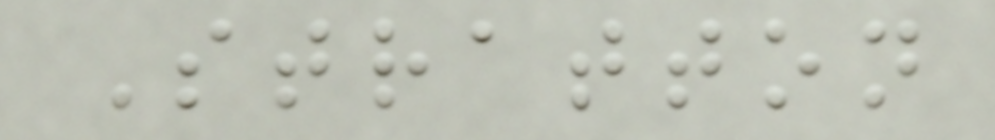Stratton
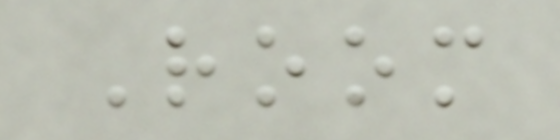Room
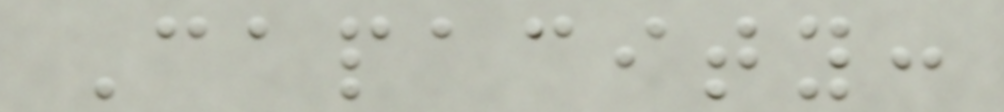Capacity:
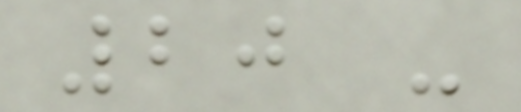20 -
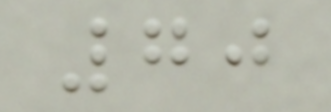70
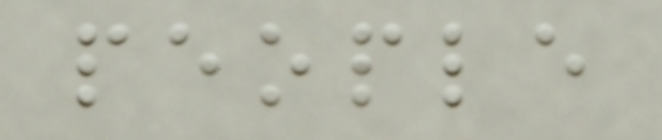people
